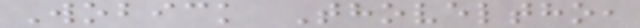Wobick Thoveltho,
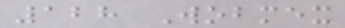128 Wobmex
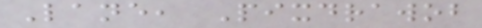Lane, Pixdrawob
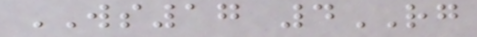WS17 4RG
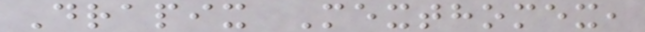Drapix Mexthomex,
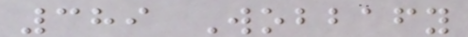389 Wobbafy
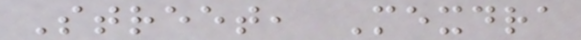Street, Mexdra
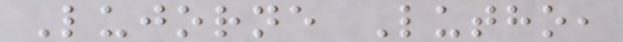Lujorne Lutho,
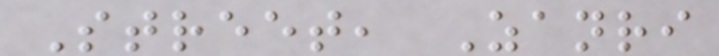Street, Zanri
